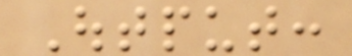Output:
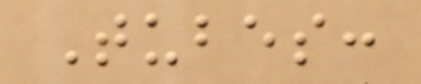Tubes:
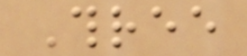Three
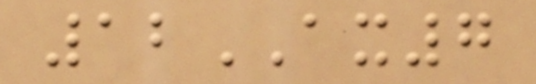12AX7
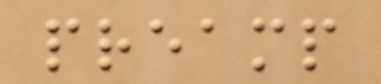preamp
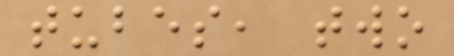tubes, two
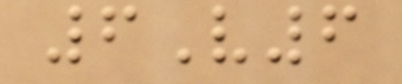6V6
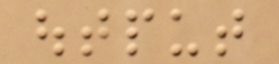output
